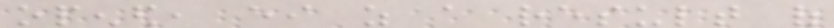opened, either as a result of
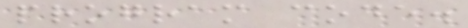program code.
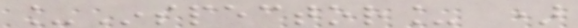_Inspector_ )
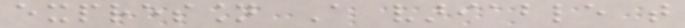expression A variable that
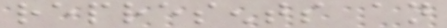represents an
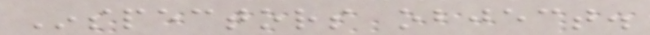Inspectors object.
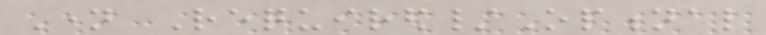Name Required/Optional
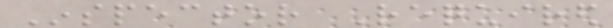Inspector Required
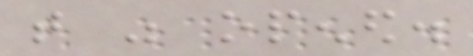that was opened.
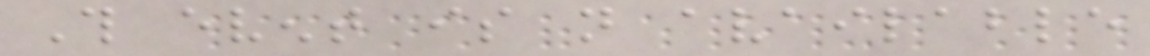This event is not available
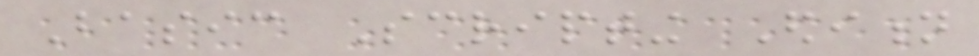Basic Scripting Edition
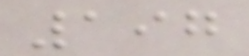197
